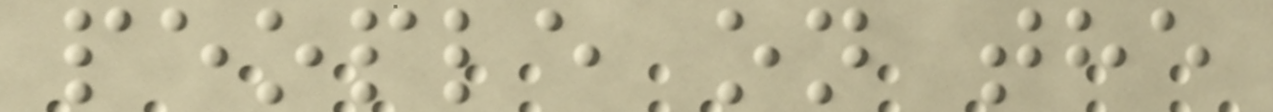people on the
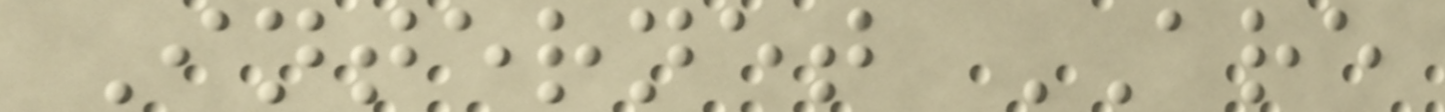Internet ARE
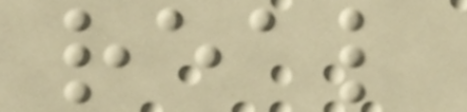real
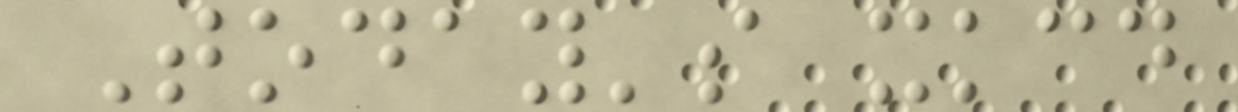Today's xkcd
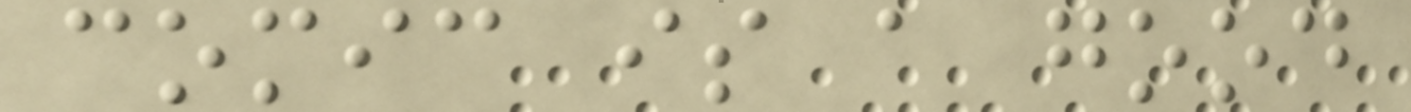comic is a good
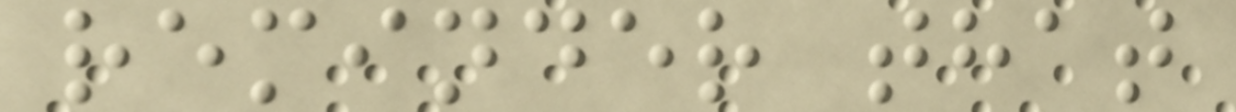reminder that
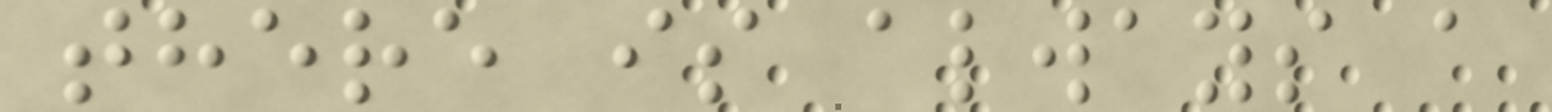there is always a
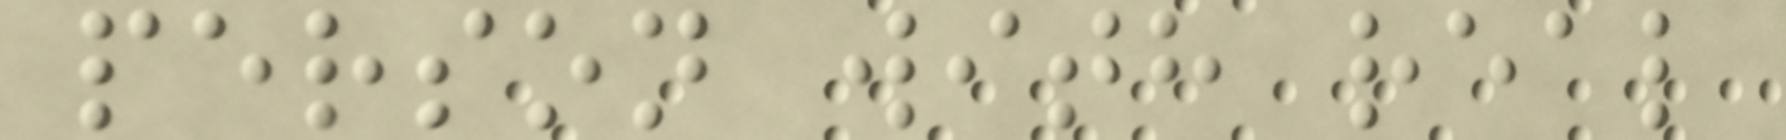person with real
